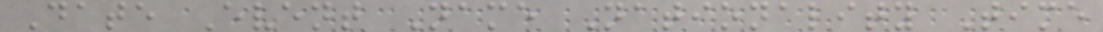Date Event Name Nationality Time
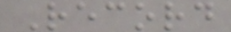Record
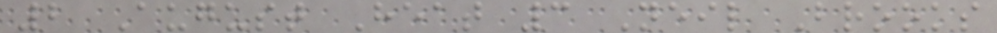2 August Heat 3 Neil Brooks
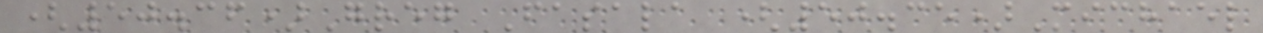(50.36)Greg Fasala (50.35)Michael
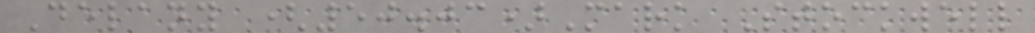Delany (50.03)Mark Stockwell
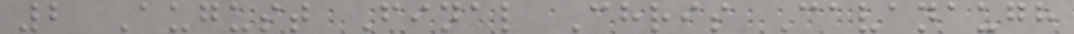2 August Final Chris Cavanaugh
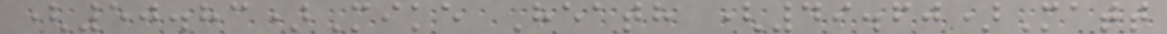(50.83)Mike Heath (49.60)Matt
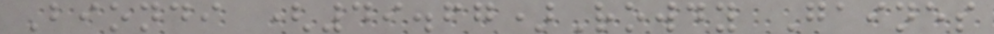Biondi (49.67)Rowdy Gaines
